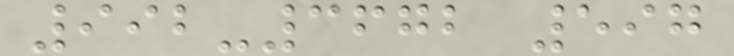992-3672 597
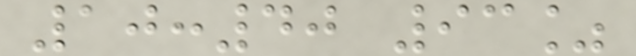10:40 93%
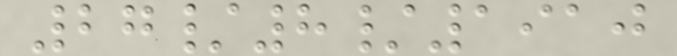27/8/1910
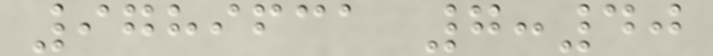9789631 7:40
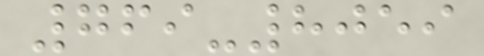769-8059
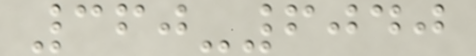360-6040
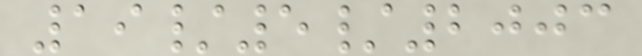19/5/2003
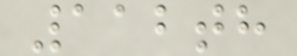112th
